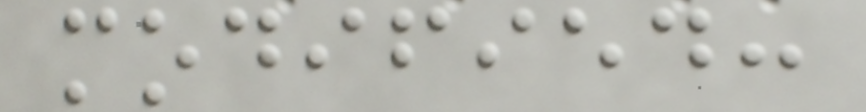modified:
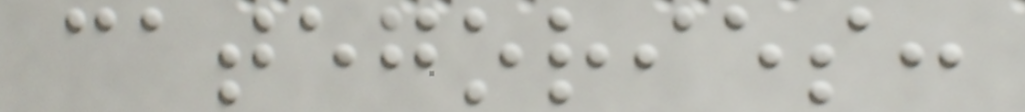categories:
